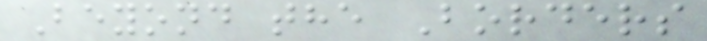Beyond the Borders
